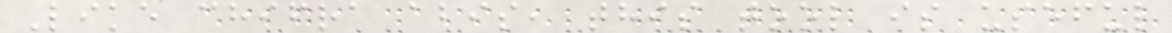Like chifra abis, this tool is useful
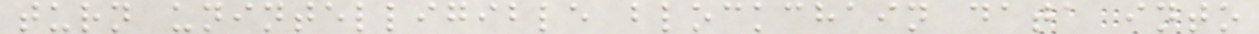turn unintelligible blockchain data into
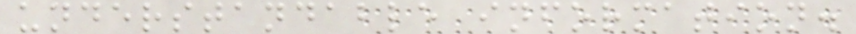understandable information.
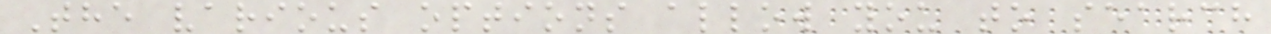The various options allow you to search
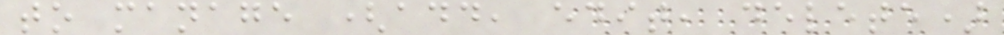to manage (add, edit, delete)
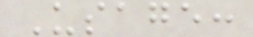Usage:
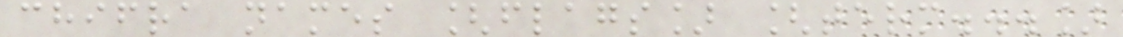chifra names [flags] [term...]
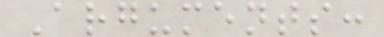Arguments:
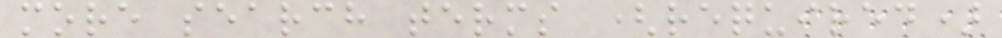more search terms (required)
